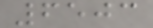6503
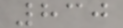830
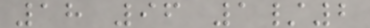18 96 1/2
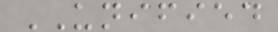UNIFIED
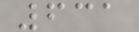631
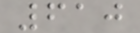610
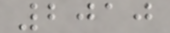2010
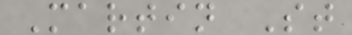Martin St
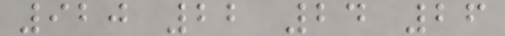920 22 24 26
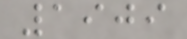1909
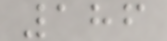186
